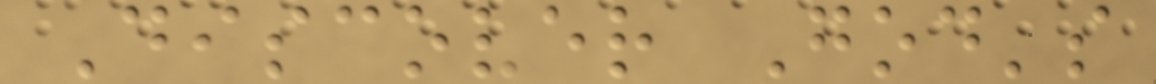Discover God's
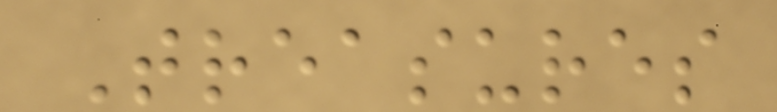Treasures
